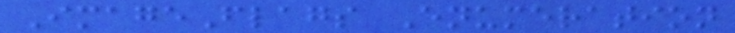ImageFlags Enumeration
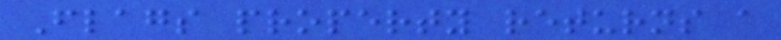Flags property returns a
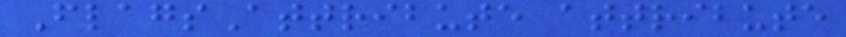FlagsAttribute attribute
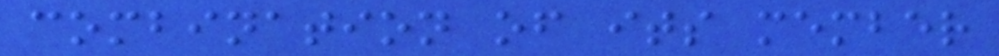combination of its member
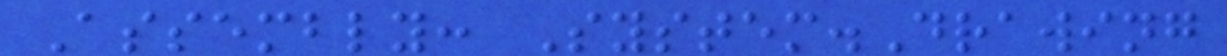Assembly: System.Drawing
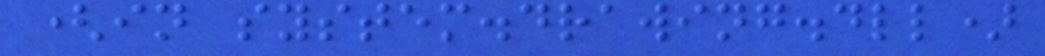(in system.drawing.dll)
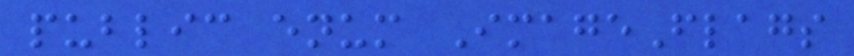public enum ImageFlags
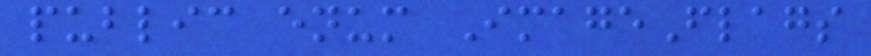public enum ImageFlags
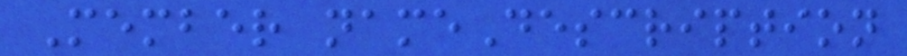Member nameDescription
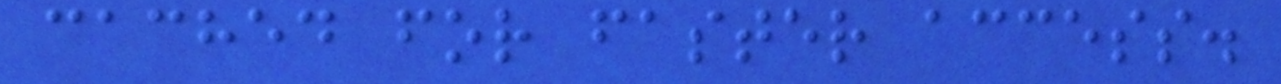cached for faster access.
